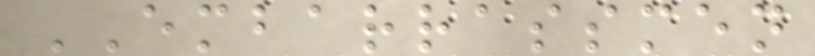EMBARRASSMEN
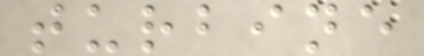turbine
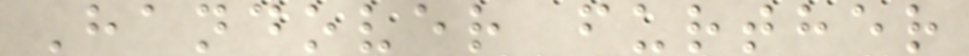Handover further
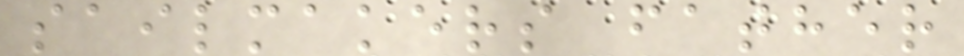sailmakers father
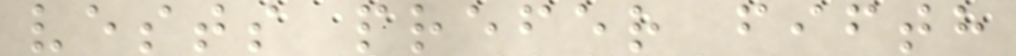vests prefer fifth
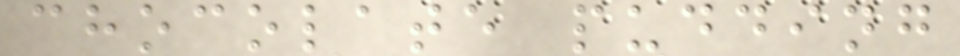chocolate pudding
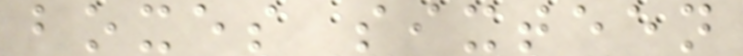boxes sixteen
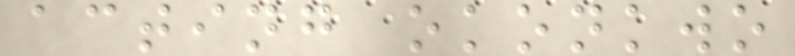acting okonkwo
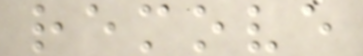remove
